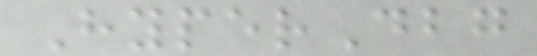HyperDbg
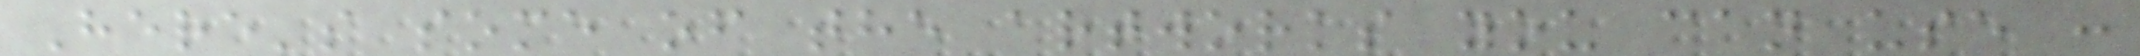Here's some of the artworks you can use :
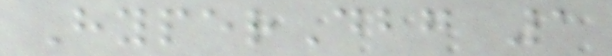HyperDbg 1
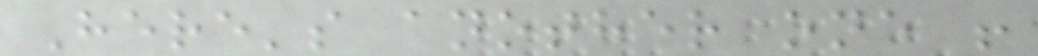Here's another one !
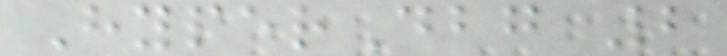HyperDbg 2
